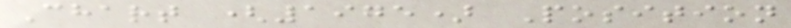Chart (1975) Position
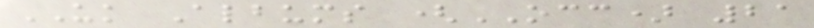UK Albums (OCC) 21
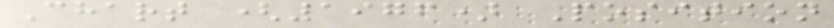Chart (1976) Position
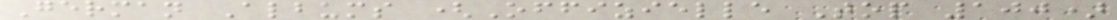German Albums (Offizielle Top 100)
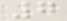7
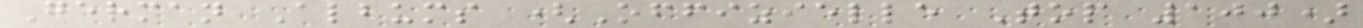German Albums (Offizielle Top 100)
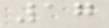17
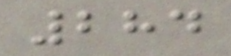284
